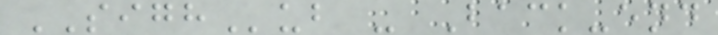SIGHub - Back-end
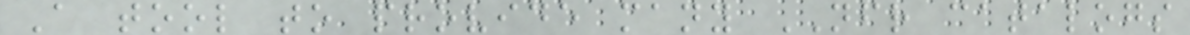A tool to provide many NFR catalogs
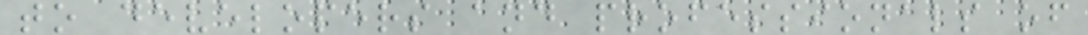to developers and professionals of
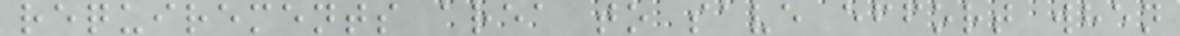requirements area to save effort when
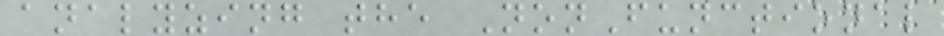analyzing the NonFunctional
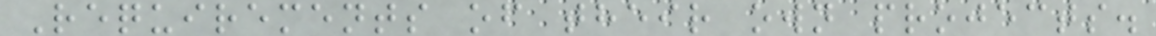Requirements of their own projects.
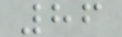86
